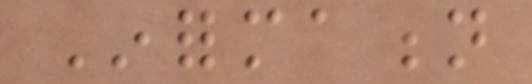Information
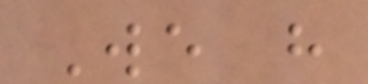We have
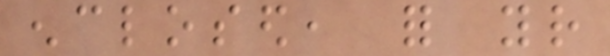enclosed, for your
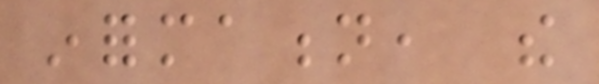information, the
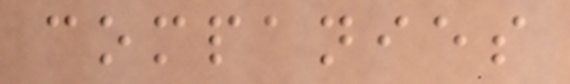companies
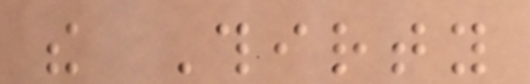the Thirty
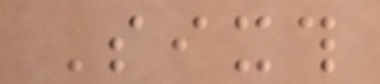Sixth
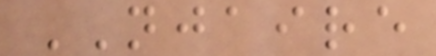NJAIRE
